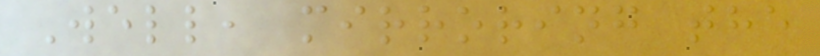Well, mirroring the
